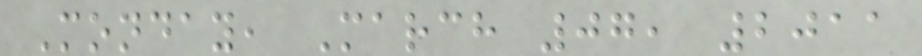Monday, March 07, 2011
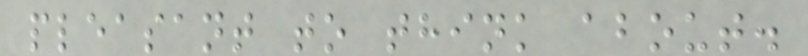pleasant to think about.
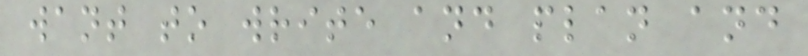want to write and plan and
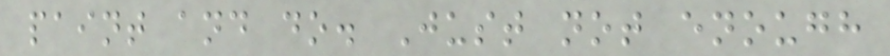paint and do. Just not enough
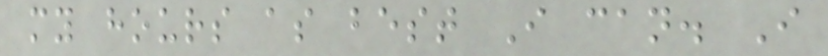my hours as best I can. I
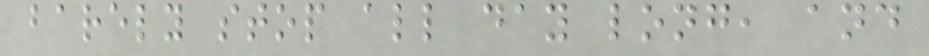barely stop all day long, and
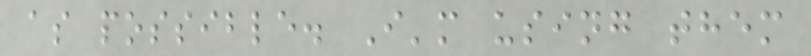as possible. I'm using them
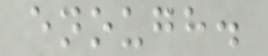enough.
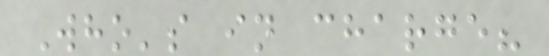Who's in charge?
